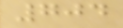704
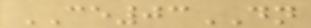CE03DN
